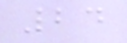24
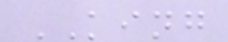KING
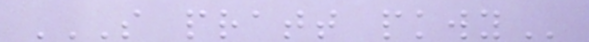S PRATT PKWY
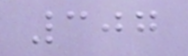307
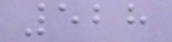528
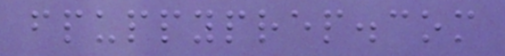fpuppyprep.com
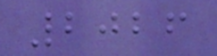2026
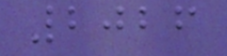2026
